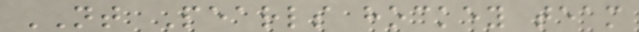NT Pearls hockey team
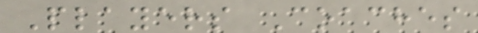Players Coaches
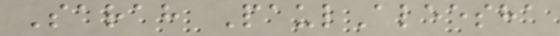Sarah PaulAleesha
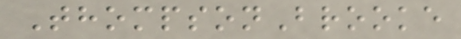ThompsonBrooke
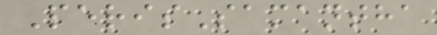PerisSamantha
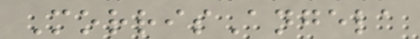MorrisAngela
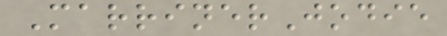MarrinerJodie
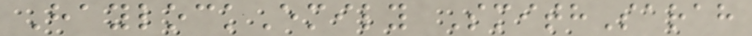HaylockEmily SmithSarah
